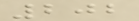202
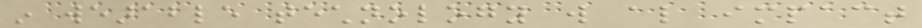in wearable technology will also impact
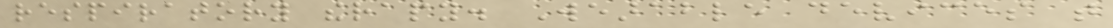respiratory therapy. Wearable devices that
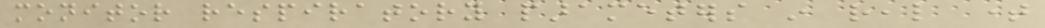monitor respiratory parameters in real time
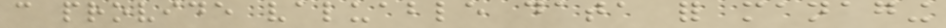can provide valuable data for managing
